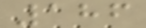186
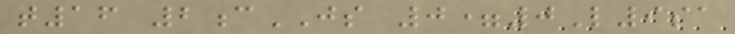t16 2cJS 0=0L9sa
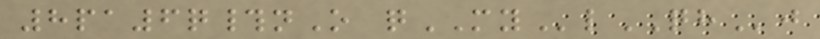8pa6q#nO qMYlQHj
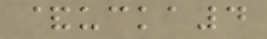&ucka4
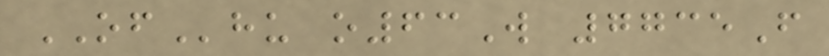OFhu o63W 7735F
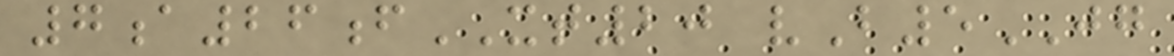7a26fXT20 vB5JG
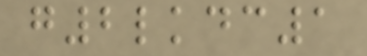g2lkdc1
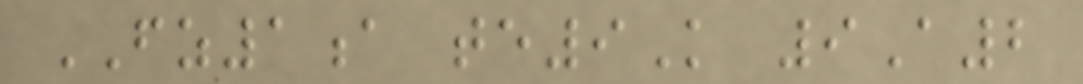FZ1a te9K 9A2
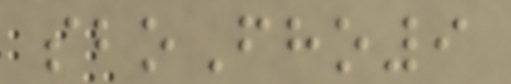sboFho9
